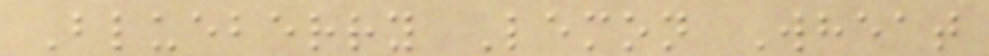Blueberry Lemon Wheat
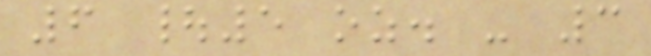6 |5 oz. - 3
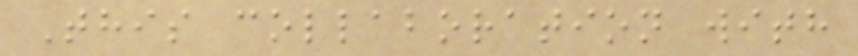This collaboration with
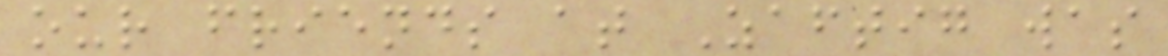our friends at Zaftig was
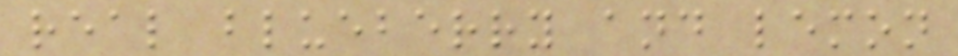real blueberry and lemon
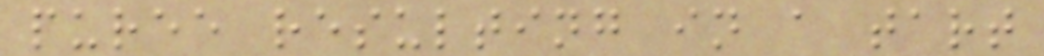puree resulting in a tart
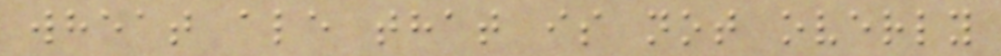wheat ale that is not overly
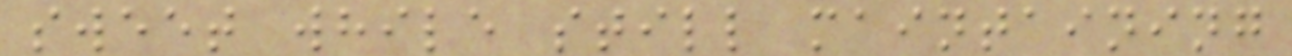sweet while still maintaining
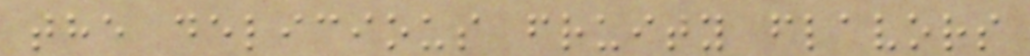the delicious fruity flavors
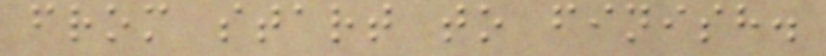from start to finish.
